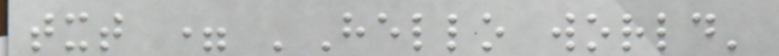txt = 'Hello world'
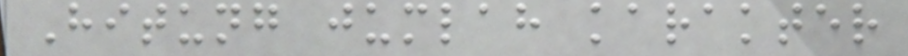Hitung jumlah karakter
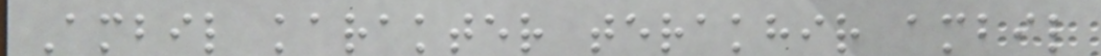Ambil karakter terakhir ambil
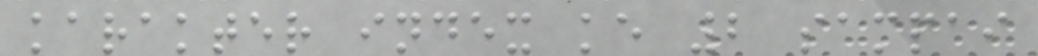karakter index ke 2 sampai
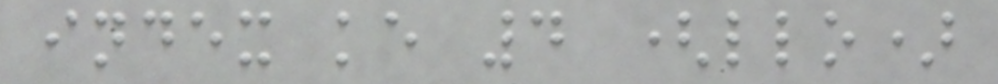index ke 4 (llo)
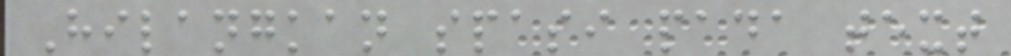Hilangkan spasi pada text
